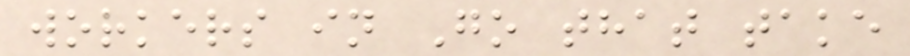workers in Go that take
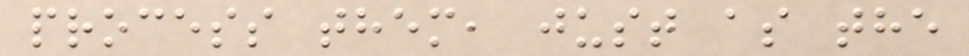process them, just as the
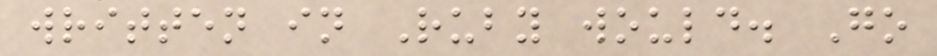written in Ruby would. Go
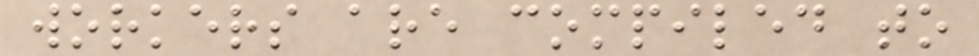workers are compiled to
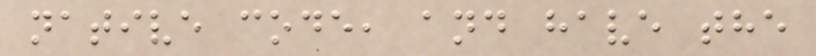native code, and have the
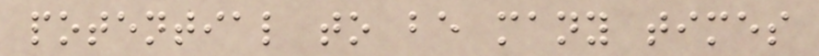potential to be many times
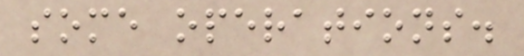some operations.
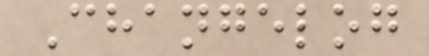Changelog
